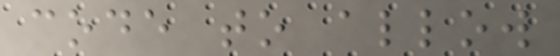code to allow
